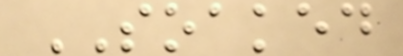SOAKED
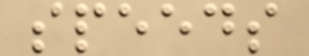speeds
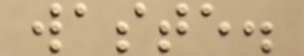waste.
